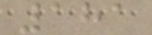181
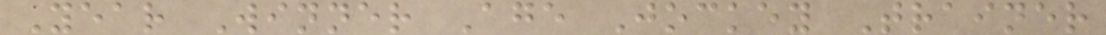Year Winner Age Jockey Trainer
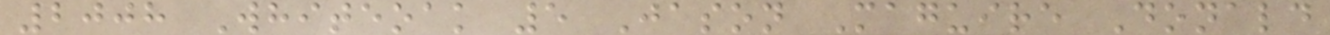2008 Whiteoak 5 Jason Maguire Donald
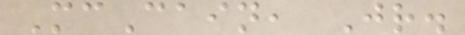McCain, Jr.
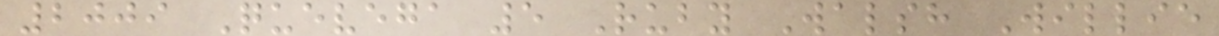2009 Quevega 5 Ruby Walsh Willie
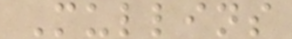Mullins
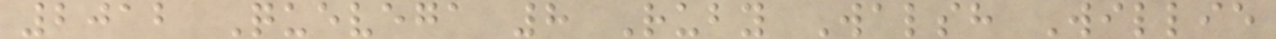2012 Quevega 8 Ruby Walsh Willie
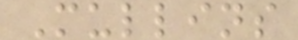Mullins
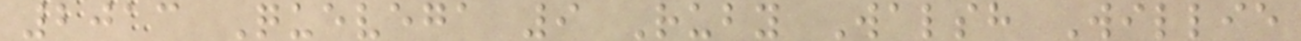2013 Quevega 9 Ruby Walsh Willie
